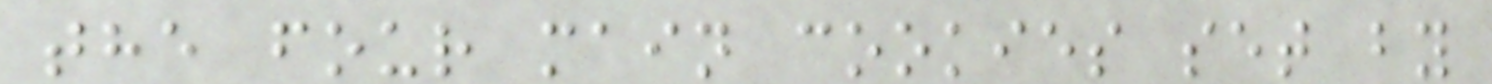the four main cookies set by
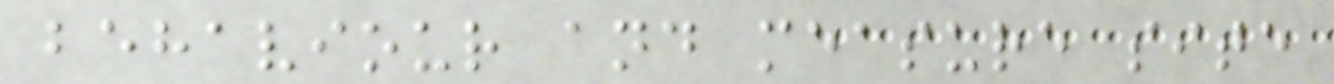behaviour and measure site
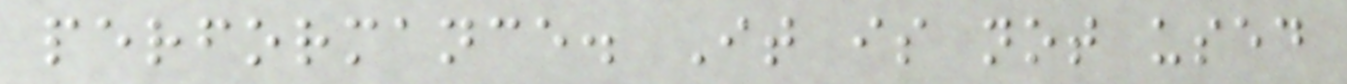performance. It is not used
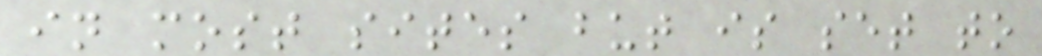in most sites but is set to
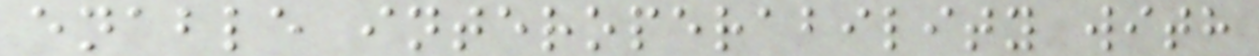enable interoperability with
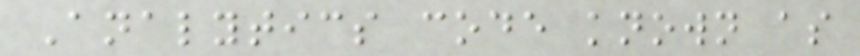Analytics code known as
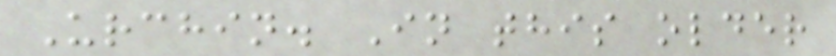Urchin. In this older
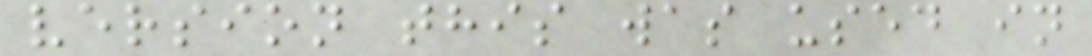version this was used in
